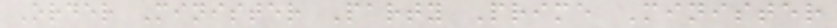Order Minister Party Prime Minister
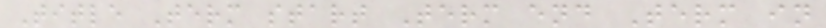Title Term start Term end Term in
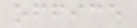office
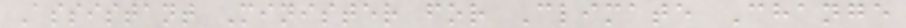Assistant Minister for Climate Change
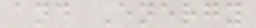and Energy
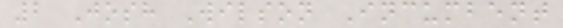2 Josh Wilson Incumbent
